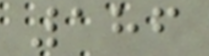186
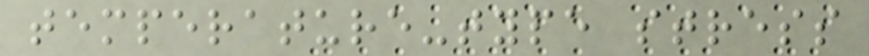temperature-type stress
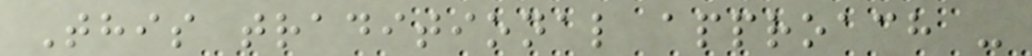This traditional approach -
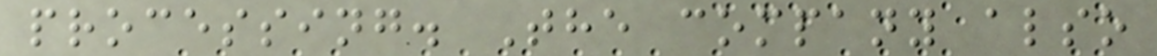processing. The company also
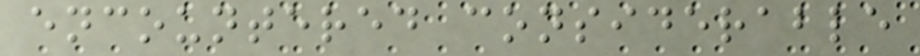encountered considerable
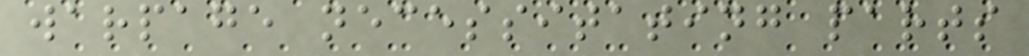warpage necessitating parts
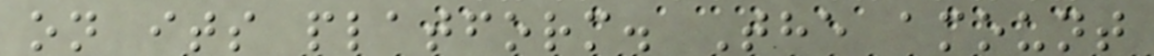on its platform. The amount
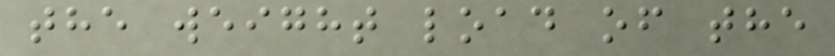the weight load of the
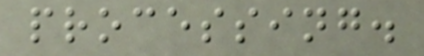processing.
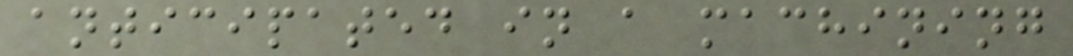anticipated in a machining
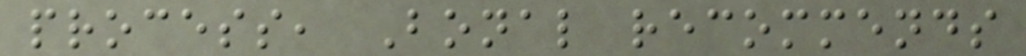process, Bonal recommends
